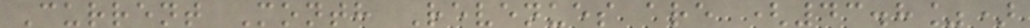Current Month Revenues are (43.8%)
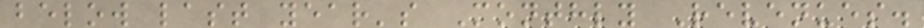below last year's Monthly Revenues.
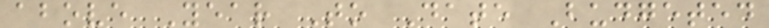above Year To Date Budgeted
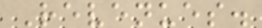Revenues.
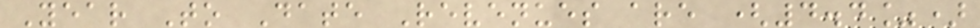Year To Date Revenues are (4.4%)
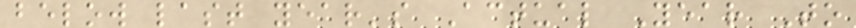below last year's Actual Year To
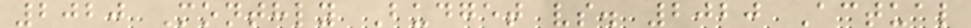2020 Monthly Budget vs. 2020 Actual
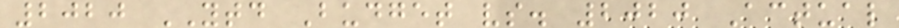2020 YTD Budget vs. 2020 Actual
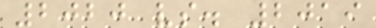2020 vs. 2019
